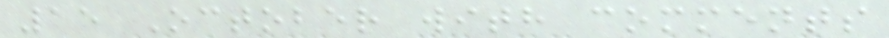15 October with comments
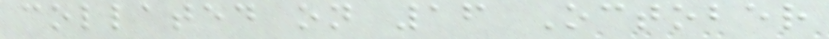collated on 16 October
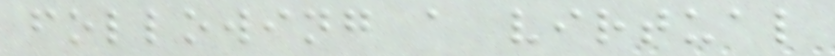following a virtual
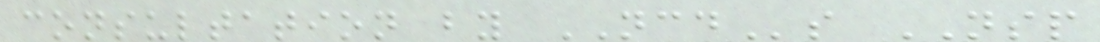consultation by NCDs NSP
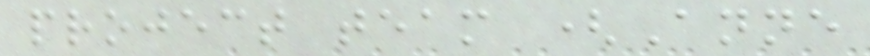project team (Anne
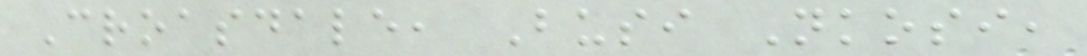Croasdale, Busi Nkosi,
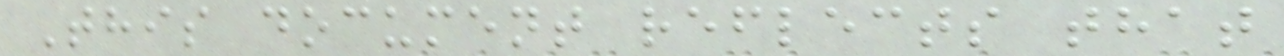This document reflects that
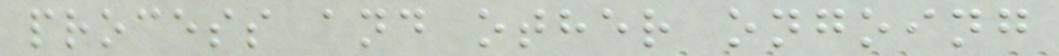process and other ongoing
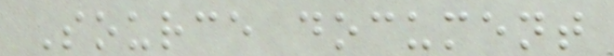Source document
